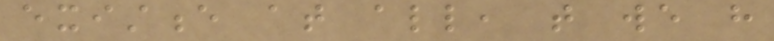existence at all, that we have
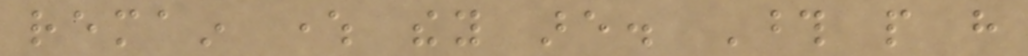remain where they are. Those people have
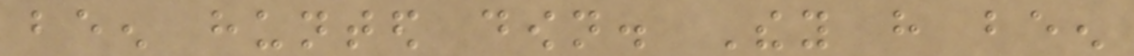been hunted down. They have been
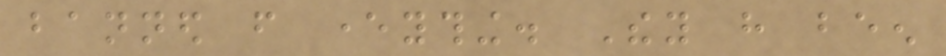banned from everything. They have been
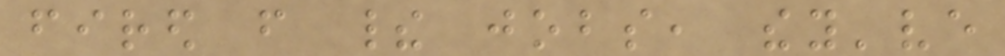fired from their jobs, they've
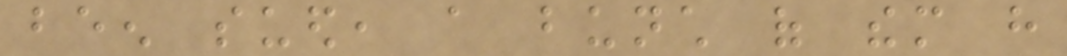been sued, a bunch of them have
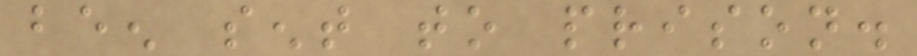been sent to prison.
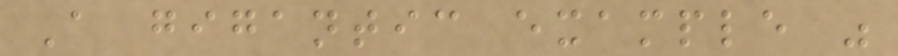A gigantic example was
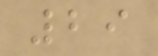29
